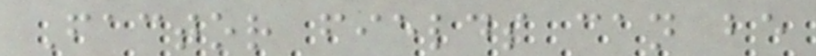Factor fields can be
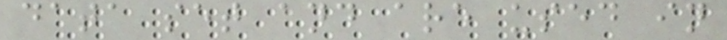data set and are used in
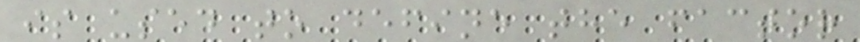is used to define the factor
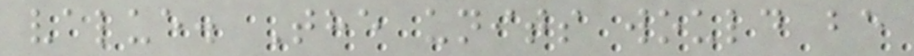value. The units would be
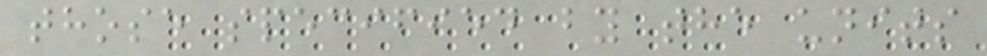those specified by the units
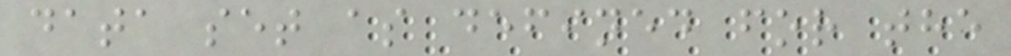data set as defined for the
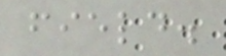field.
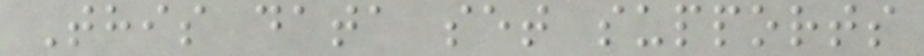This data set supports
